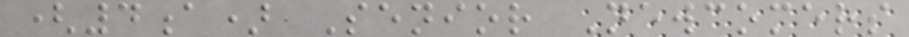(4a) Senior Newcomers
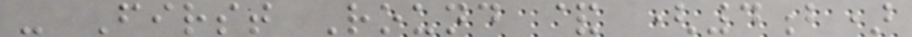- First Round & (4b)
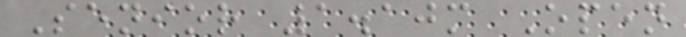Senior 1.10m Open
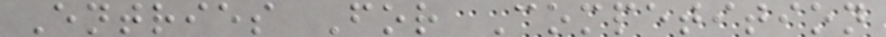Entries For Competition
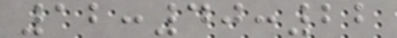12:40:22
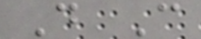D C
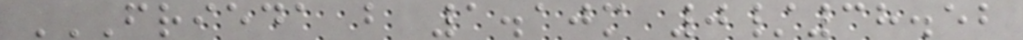FRIEDA B 1.10M 0/38.52
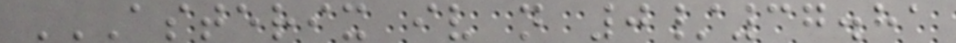ASTERIX IV N 0/37.81
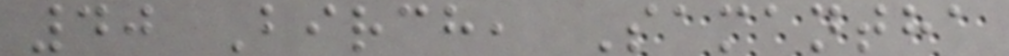40 Birch, Samantha
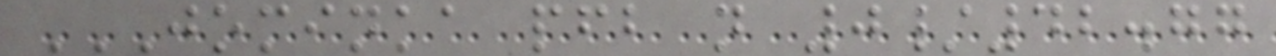JOMINKA PFB N 0/42.77
